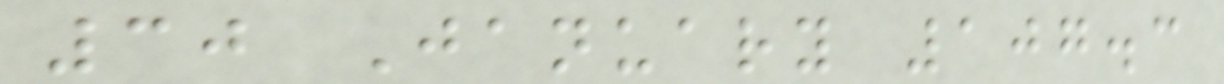30 January 107.3
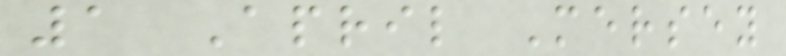1 April Mersey
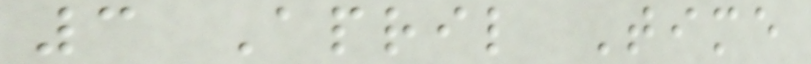3 April Time
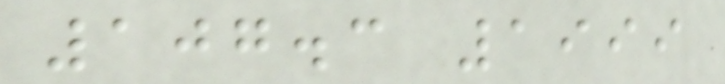107.3 1999
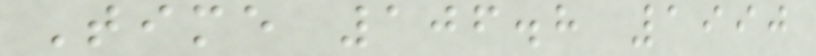Time 106.8 1990
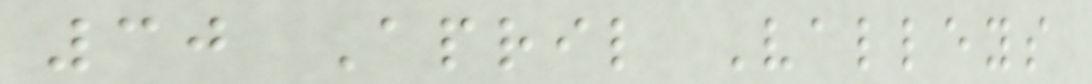30 April Valleys
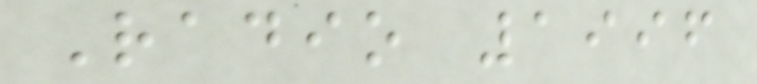Radio 1996
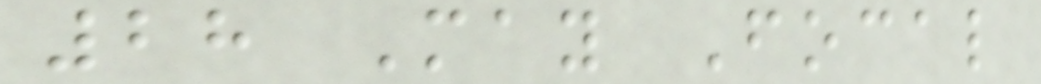28 May Focal
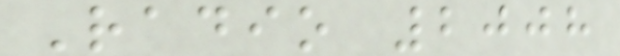Radio 2008
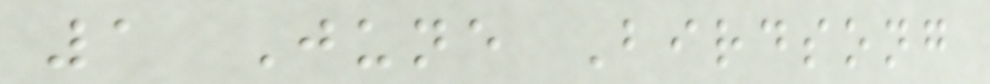1 June Birdsong
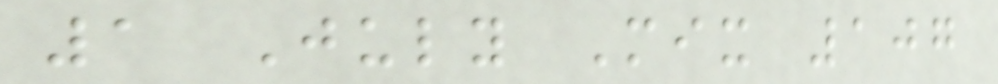1 July Mix 107
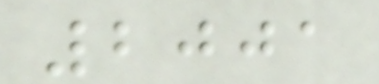2001
